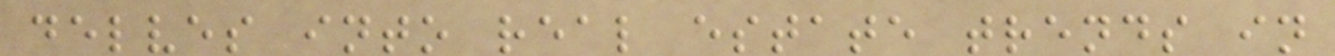delves into real estate trends in
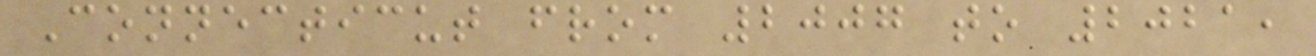Connecticut from 2007 to 2021,
